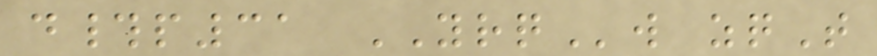d#p31 YRQw zqT
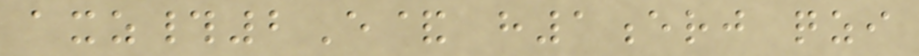axz#2E& h1erj qzi
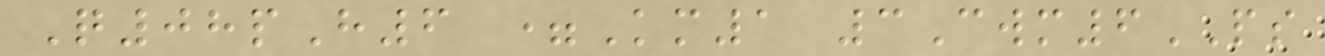Q08pH6 =Km1 3Cwm6PS
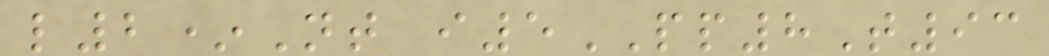l2*Nt i5PP8T93
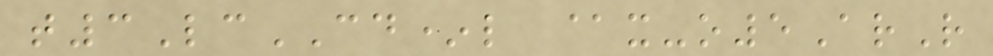t3LcCD*l @x-o5ArR
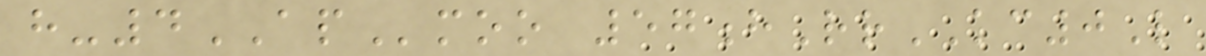h-4APmoo 57hRrKC0L
